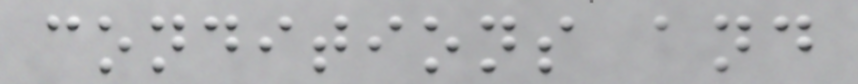conditions and
